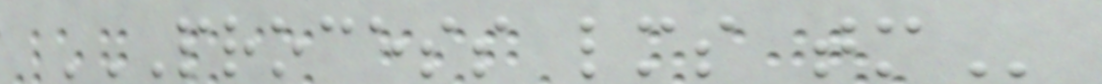PROCESS LMS TM
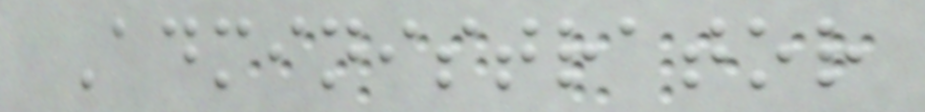Administrator
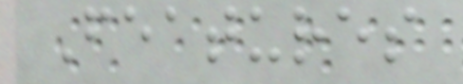Features
